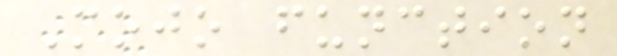Mojo function
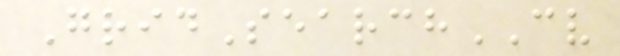GridSearchCV
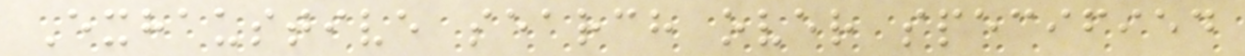Exhaustive search over specified
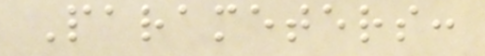Parameters:
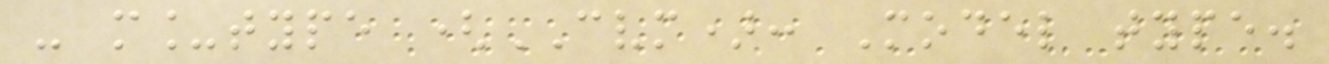- m_type (CVM): Model type.
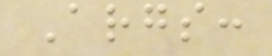Args:
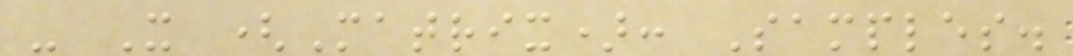- X (Matrix): Samples.
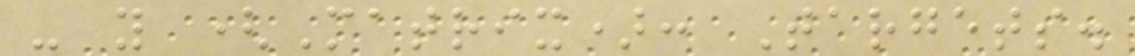- y (Matrix): Targets.
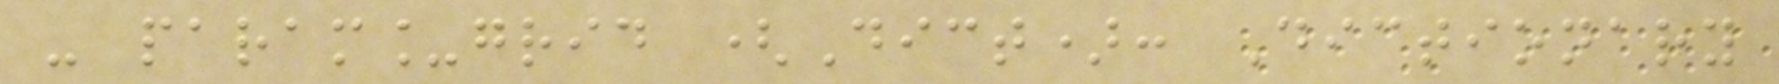- param_grid (Dict): Dictionary
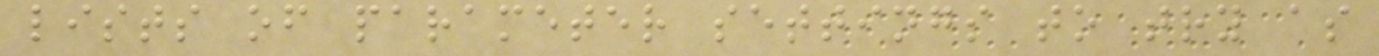lists of parameter settings to try as
